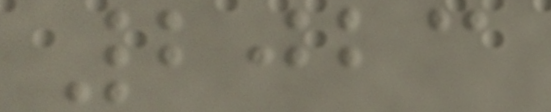2023
